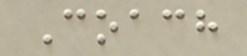Coach
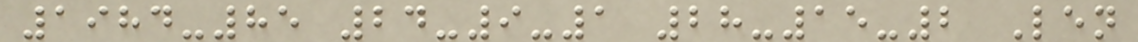1984-85 24-9-1 28-15-2 Len
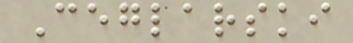Ceglarski
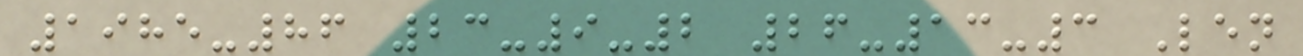1985-86 23-9-2 26-13-3 Len
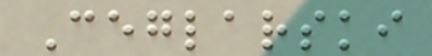Ceglarski
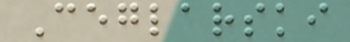Ceglarski
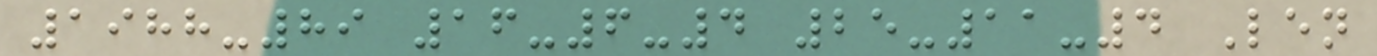1988-89 16-6-4 25-11-4 Len
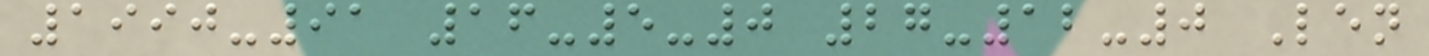1990-91 16-5-0 27-12-0 Len
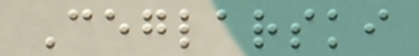Ceglarski
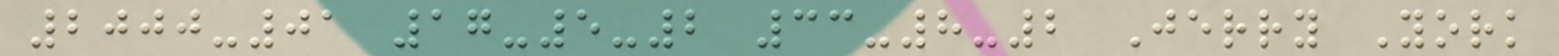2000-01 17-5-2 33-8-2 Jerry York
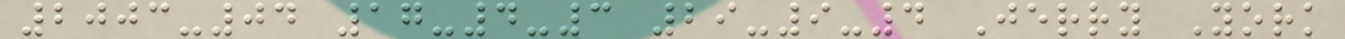2003-04 17-4-3 29-9-4 Jerry York
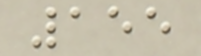155
